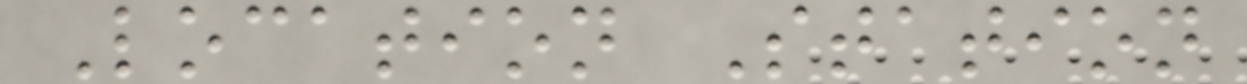Location Station
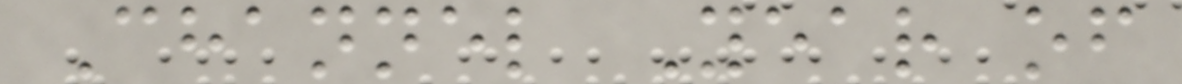Channel Year of
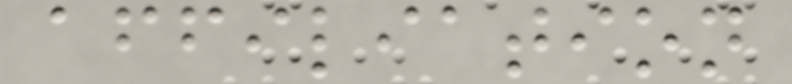affiliation
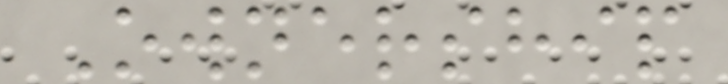Ownership
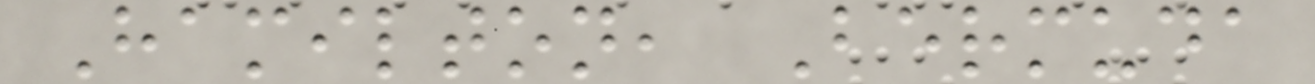Hamilton, Bermuda
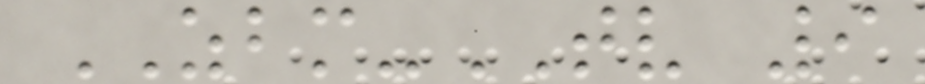ZBM-TV 9
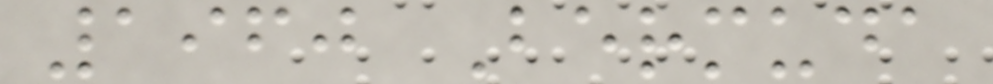1960 Bermuda
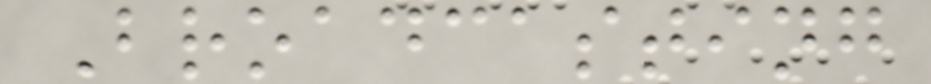Broadcasting
